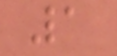1
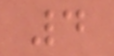4
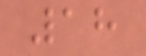18
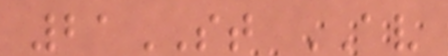21ST AV
